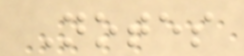Notes
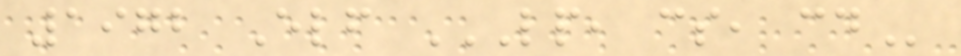1972 Elf LP, CS, CD
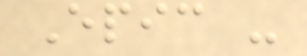Epic -
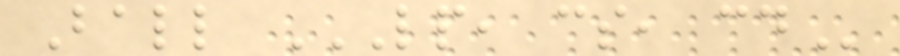Ball LP, CS, CD
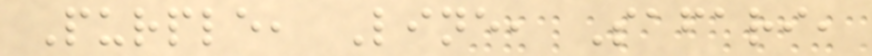Purple, Line, Safari,
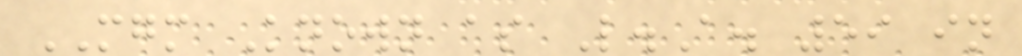MGM Known as L.A. 59 in
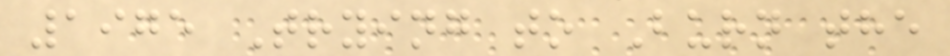1975 Trying to Burn the
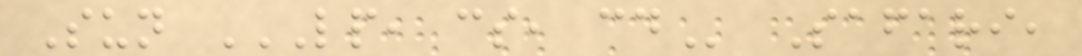Sun LP, CS, CD Safari,
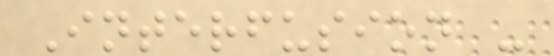Interfusion -
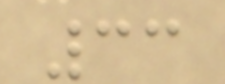33
